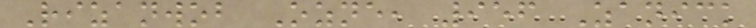Rizanwob Ozne, 956 Zanick
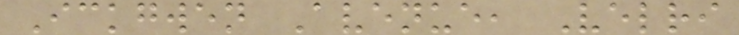Ickgwen Avenue, Velri
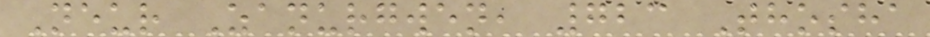Neur Zanurgwen, 723 Thosha
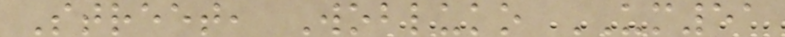Street, Wobluko UM51
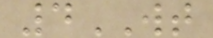4WT
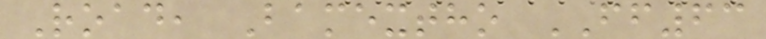Road, Bamextho FF63
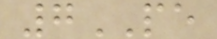7PE
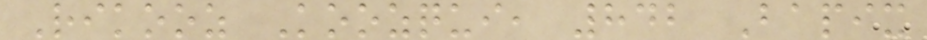Rikooz Koozqui, 842 Bapix
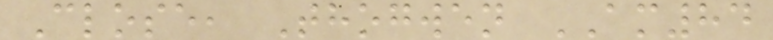Close, Thogwen AM84
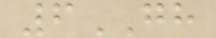6GH
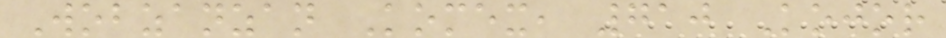Wobzanzan Komex, 710 Kojor
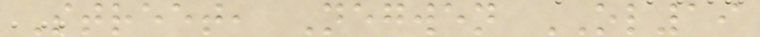Street, Negwen OL19
